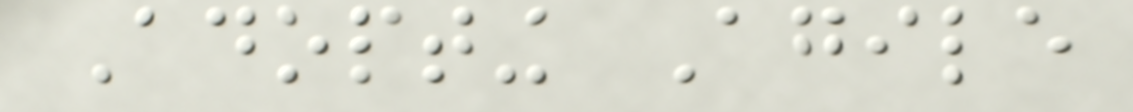Adopting Agile
